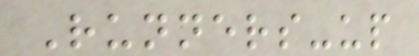Runners-up
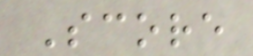Score
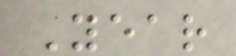Year
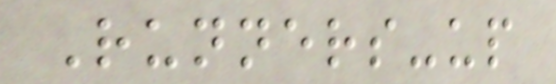Runners-up
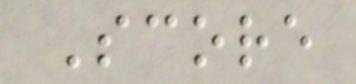Score
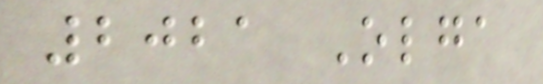2021 Olga
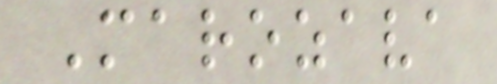Marozava
